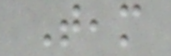Team
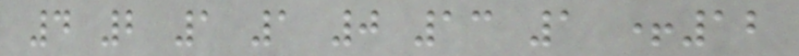4 2 1 1 0 13 1 +12
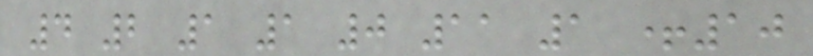4 2 1 1 0 11 1 +10
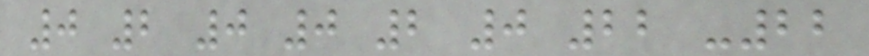0 2 0 0 2 0 22 -22
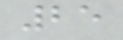25
